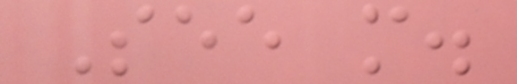See more.
